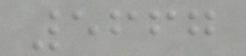5667
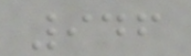946
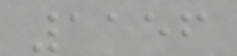1156
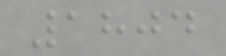1804
